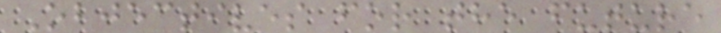Objectives for the future
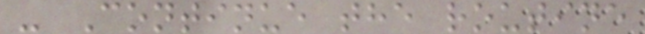- Continue the routine
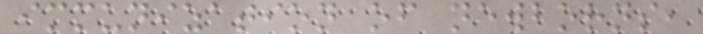immunization of newborns,
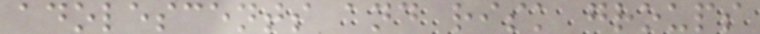adolescents and risk groups
